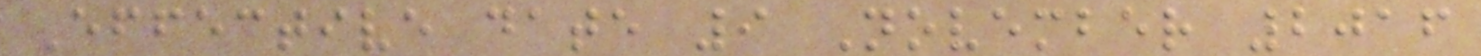Effective date 9 November 2016
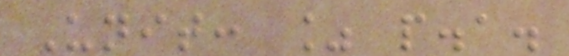Unit: % p.a.
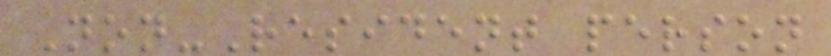Non-Resident person
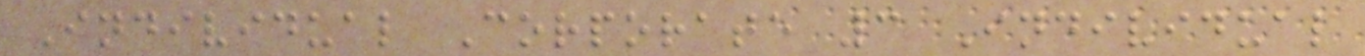Individual Corporate 3 Individual
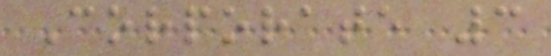Corporate 3
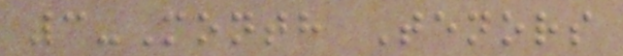3-Month Tenors
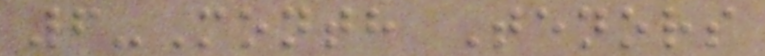6-Month Tenors
